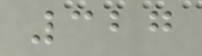327
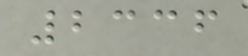2336
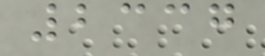2337
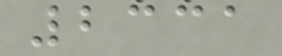2331
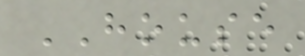HOUSE
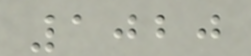1020
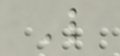L
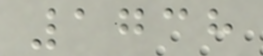1738
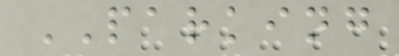PARKING
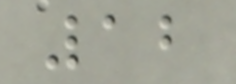12
